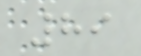89
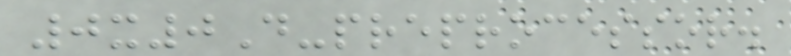0x0D-preprocessor.
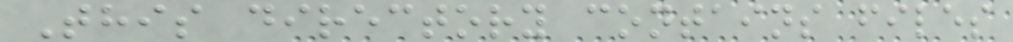This directory contains files
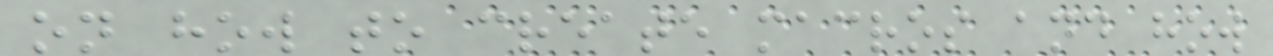on how to create macros and how
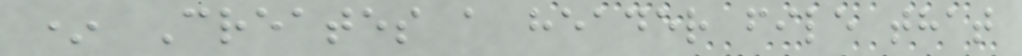* Creates a header file that
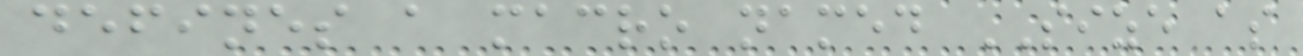defines a macro named SIZE as
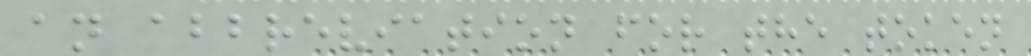an abbreviation for the token
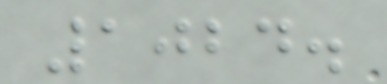1024.
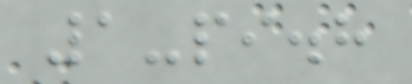1-pi.h
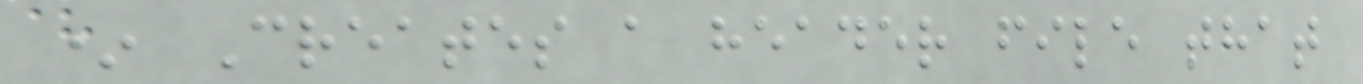* Creates a header file that
